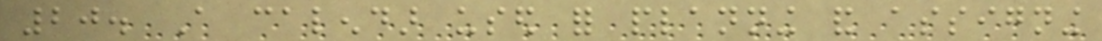20. A calendar used for planning and assigning
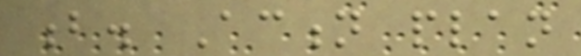b. Action plan
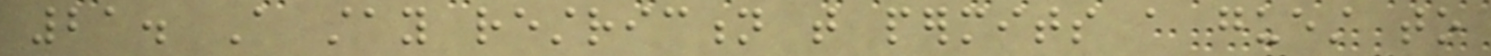21. A stay restriction that permits a guest to
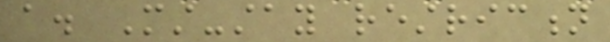a. Must-stay restriction
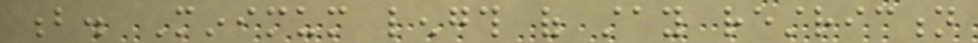b. Minimum length of stay restriction
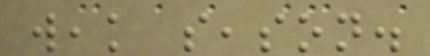weak season.
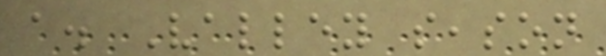a. Valley season
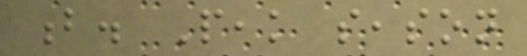b. Peak season
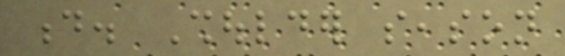d. Shoulder season
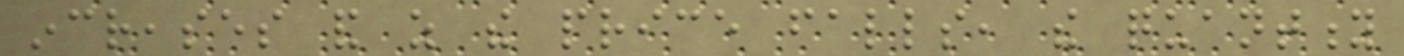increases and as the price falls, the quantity
